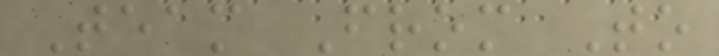Team From To
